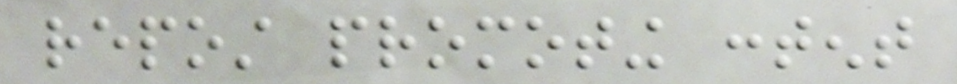repost promoting content
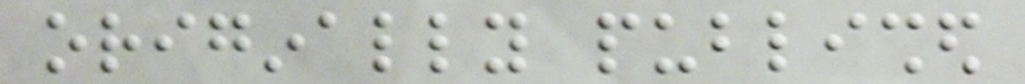originally published
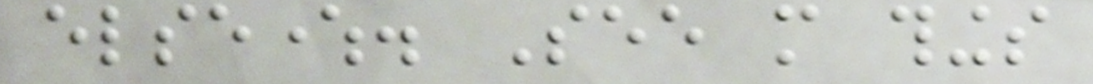elsewhere. See more things
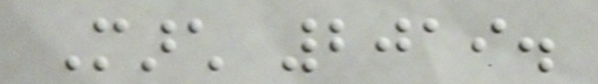March 2019.
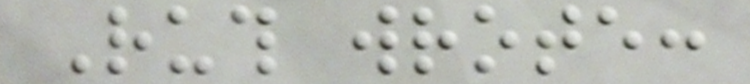Ruth wrote:
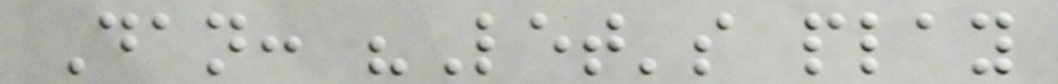Dan: "Let's play
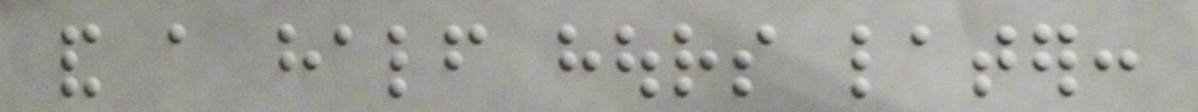and a half hours later:
